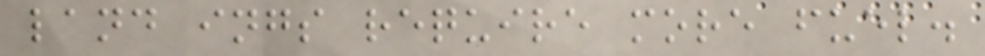land ings require more fuel.
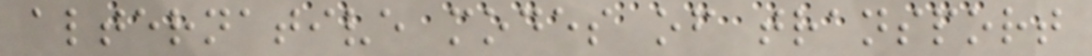alternative modes of transport
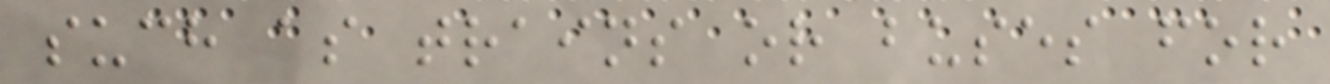such as trains or buses for
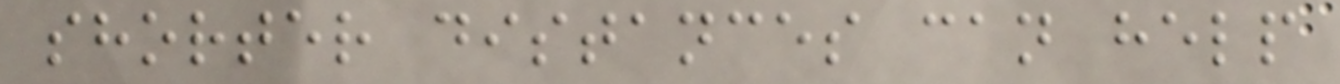shorter distances can help
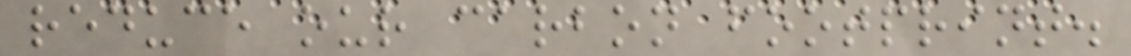reduce our carbon footprint.
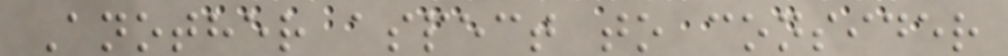Another aspect to consider
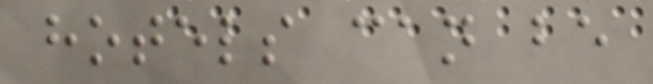hotels can be
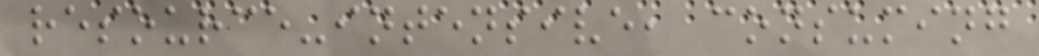resource-intensive, consuming
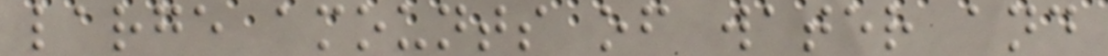large amounts of water and
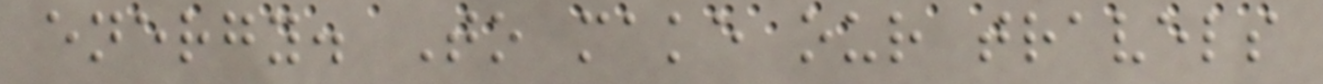energy. To make our travels
